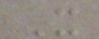It
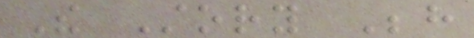The Story Behind
